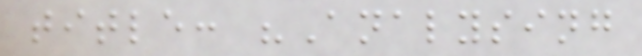title: "Analysing
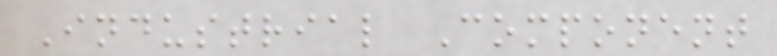Industrial Component
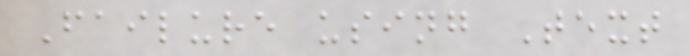Failure using Text
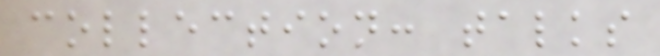collection: talks
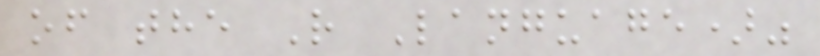of the R Language)"
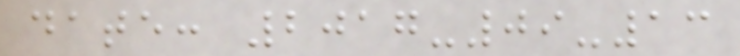date: 2017-09-13
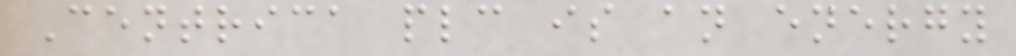Centrica plc is an energy
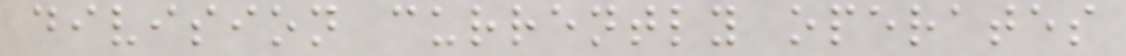division currently operates
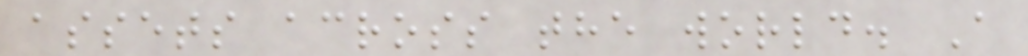assets across the world. A
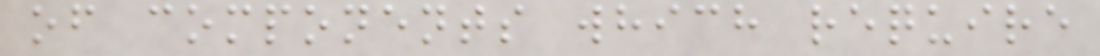of components which require
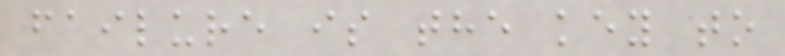failure is the key to
